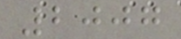2007
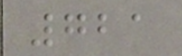721
